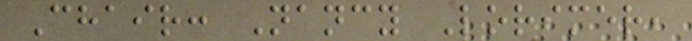Chair: Nancy Lorimer,
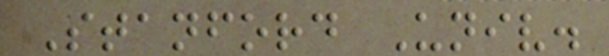Stanford Univ.
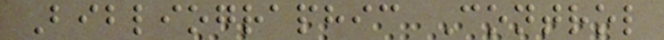Bibliographic Control
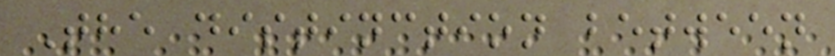The distinction between
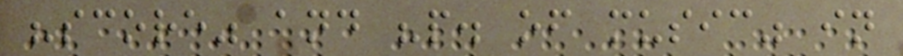"score" and "p. of music" in
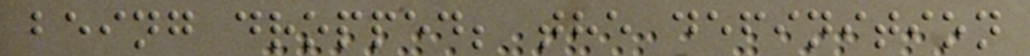being dropped; the definition
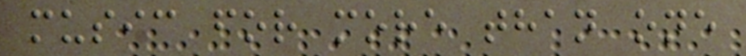music for more than one
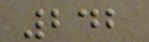242
